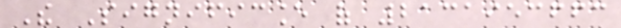The Significance of 2131953663
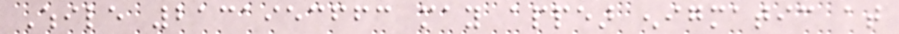While 2131953663 may appear enigmatic at
